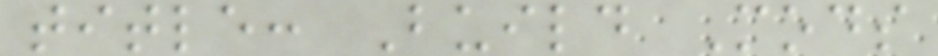title: Build Mods
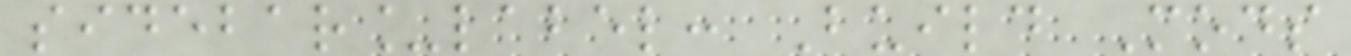sidebar_label: Build Mods
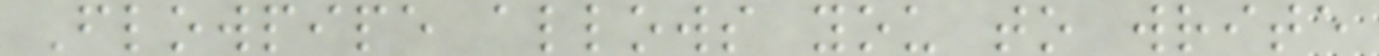Flowpipe allows you to write
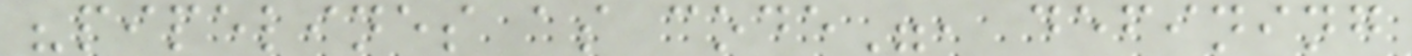"pipelines as code", defining
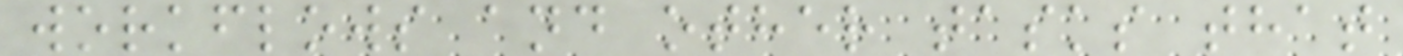workflows and other tasks that
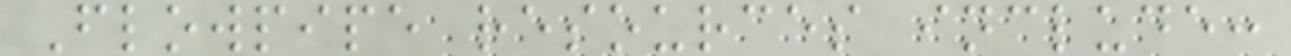Flowpipe resources include:
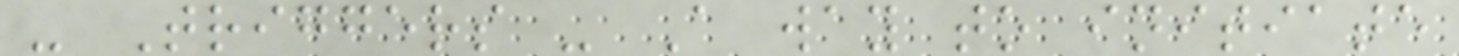- Triggers - A way to initiate
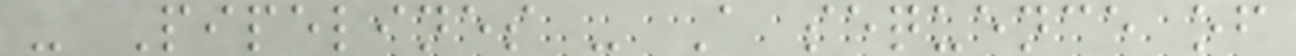- Pipelines - A sequence of
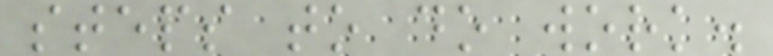steps to do work.
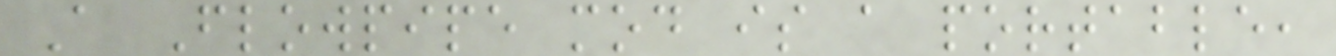A Flowpipe mod is a portable,
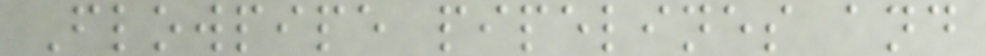Flowpipe pipelines and
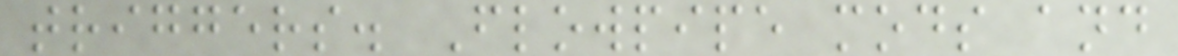triggers. Flowpipe mods and
